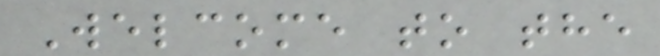Welcome to the
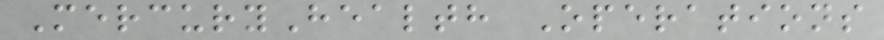MercuryHealth Operations
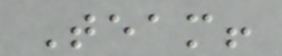Team!
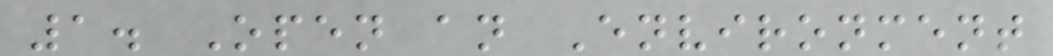1. Open an Environment
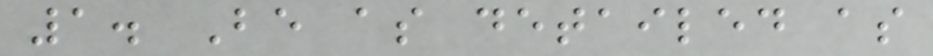1. Be as detailed as
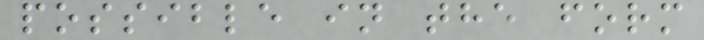possible in the form
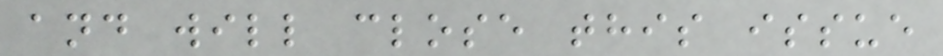and will close this issue
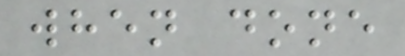when done
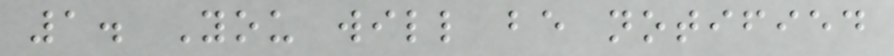1. You will be notified
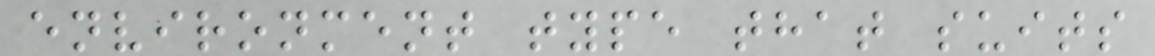environment type that suits
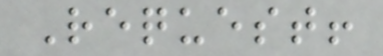Request!
